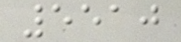5510
